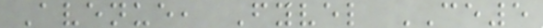Avenue, Fyvel CE5
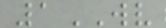1WV
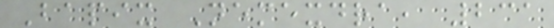Bapix Nemexdra, 231
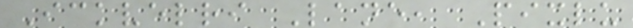Ickvelri Lane, Pixlu
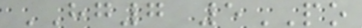HG7 5PO
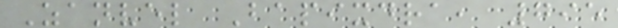Zanvel Bapixdra, 795
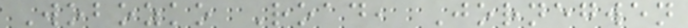Wobozko Road, Jornegwen
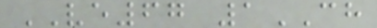VE67 1CH
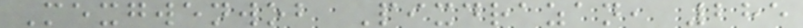Mexgwenwob Pixdrazan, 285
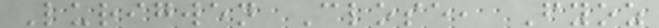Lurigwen Close, Fyoz
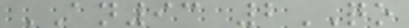AN93 2QO
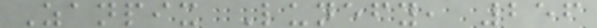Zanpix Lunefy, 256
